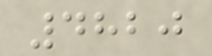4820
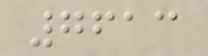7613
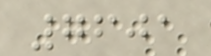7601
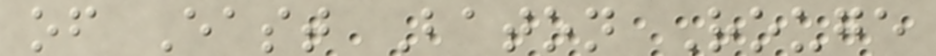of East Baton Rouge
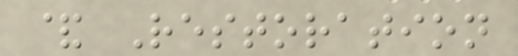& Restoration
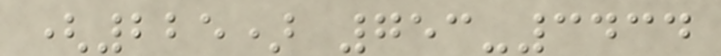(225) 753-3434
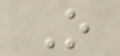O
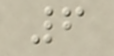6
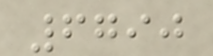6790
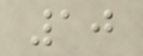10
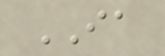IA
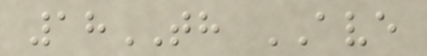18TH AVE
